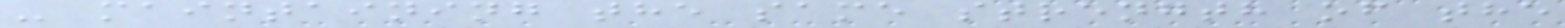- maintaining the same strength of the
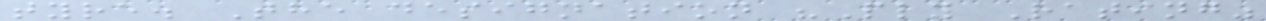tyre. The designation "Ply Rating"
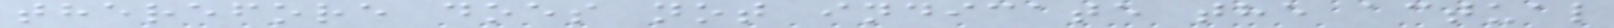therefore does not indicate the actual
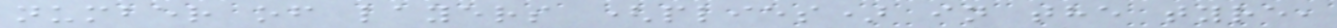number of layers (plies) in the tyre,
